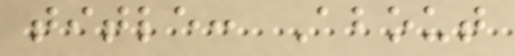title: About
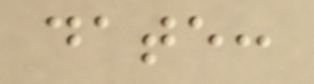date:
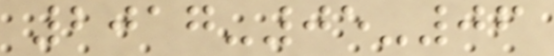2017-05-06
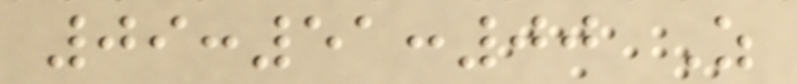09:51:00 Z
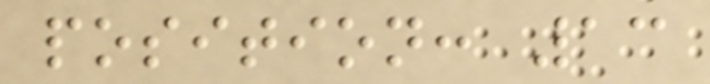position: 13
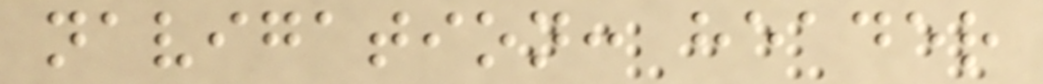navigation: header
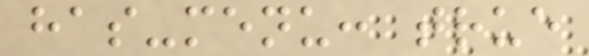has-menu: true
